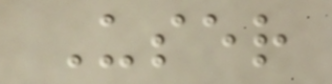User
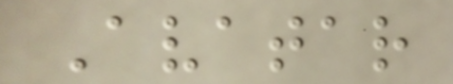Avatar
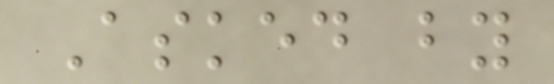Asked by
